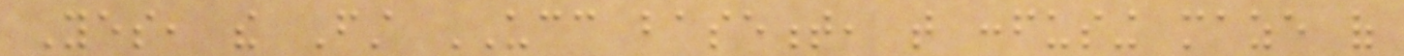Yes, the First UCC basement, that confusing maze of
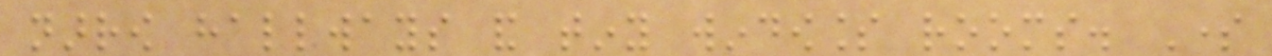narrow hallways and tiny windowless rooms. Some
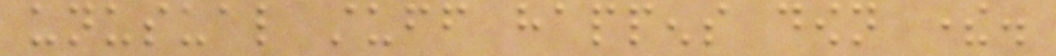unusual stuff happens down there.
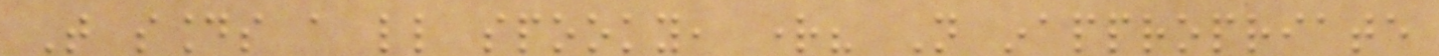That sounds a little spooky, right? Not inappropriate
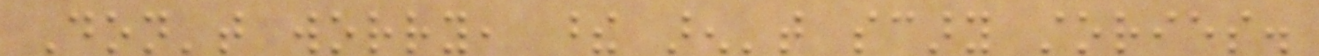Don't worry, these aren't scary stories.
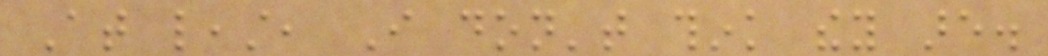At least, I don't think they are.
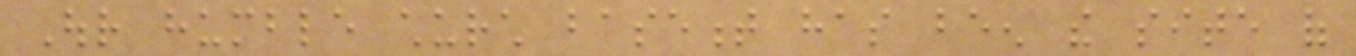Our humble church basement has been the site of
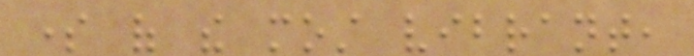some of the most vibrant,
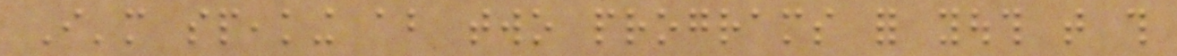I'm speaking about two programs for youth that this
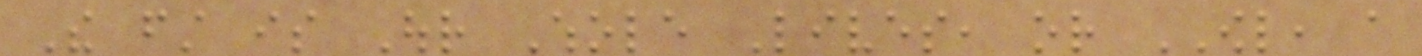The first is Our Whole Lives, or OWL, a
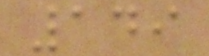149
